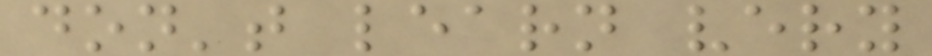don't learn very
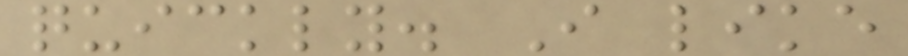quickly. I like
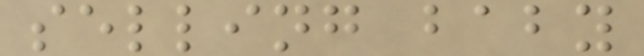selling baby
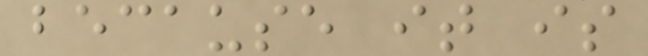because it is
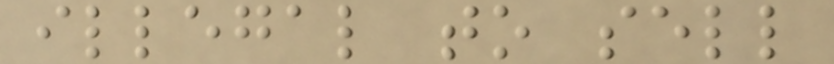illegal to sell
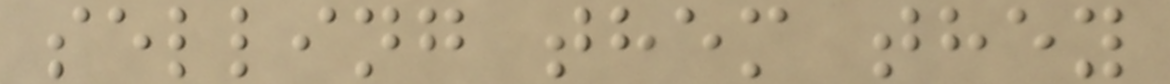selling them they
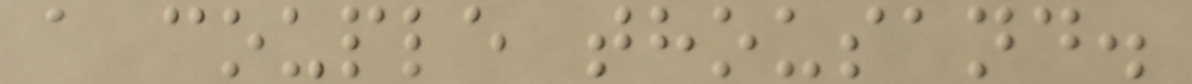a couple thousand.
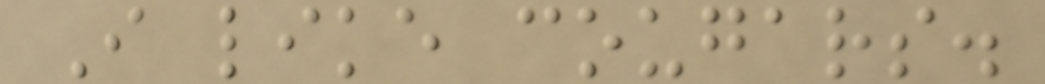I like cougars.
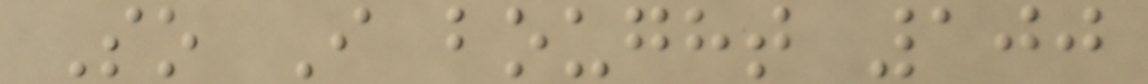So I bought 100
